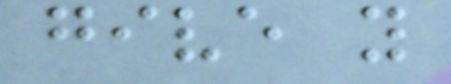give you
